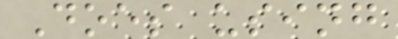Does using
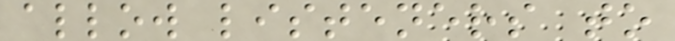allow listeners to
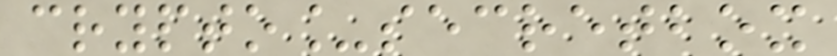crypto_secretbox
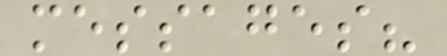messages?
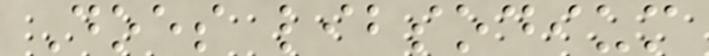Does libsodium
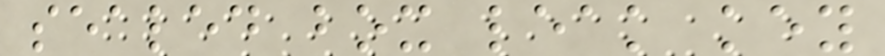sealed box leak key
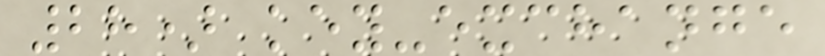28) key-exchange
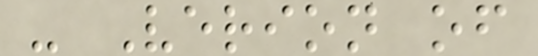- Verion of
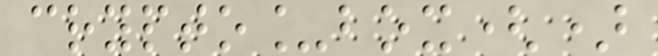crypto_box()
